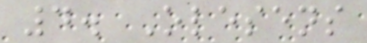4. Olesens
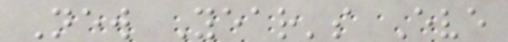New Year's Eve
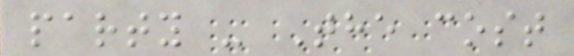party - The cost
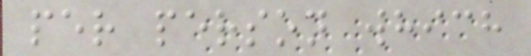per person which
